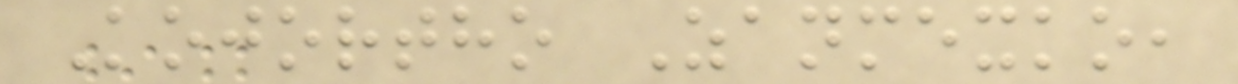Kojortho Zanmexko,
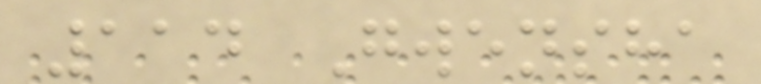114 Gwensha
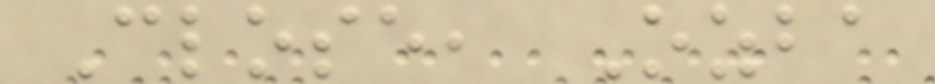Close, Ozba
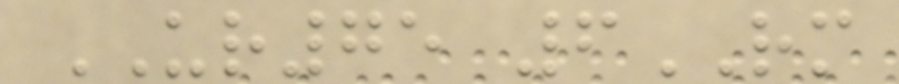UR75 6RM
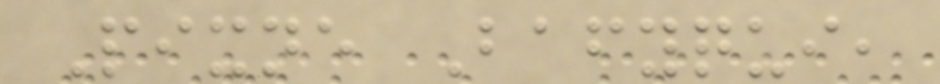Pixne Bafyqui,
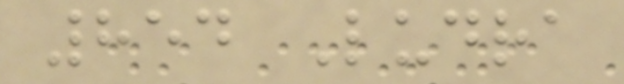854 Ludra
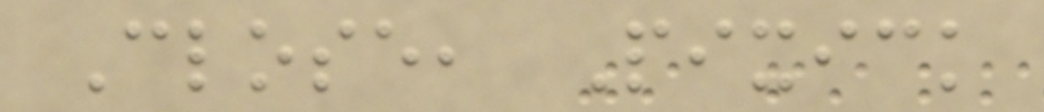Close, Pixick
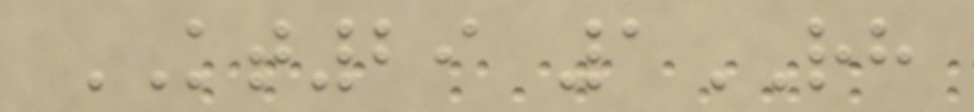KT29 1RH
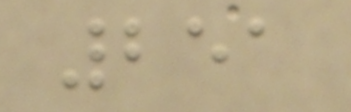251
